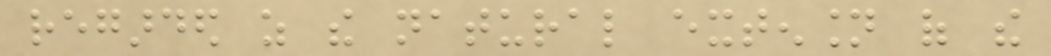regarded as the natural extension of the
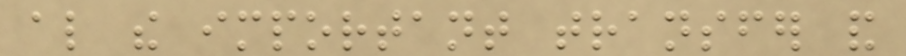also the important transfer and
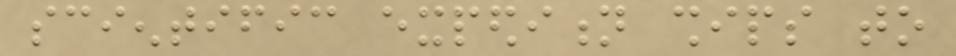scientific expedition ships to
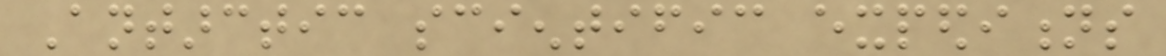Antarctic scientific expeditions
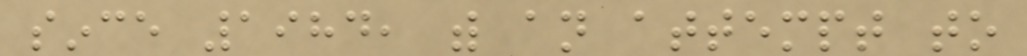since 1984, with an attempt to
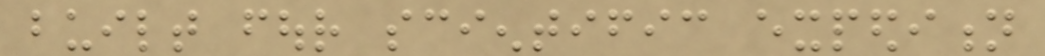built four scientific expedition
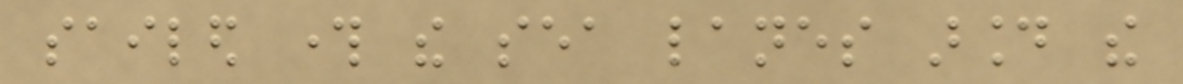sailed through the sea lanes around the
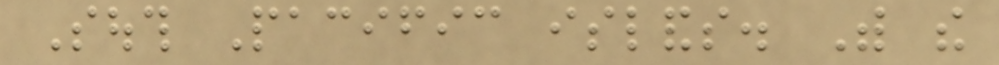South Pacific islands. With the
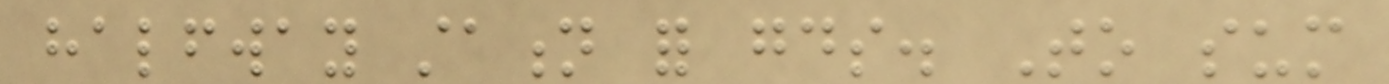halfway station for goods. To sum
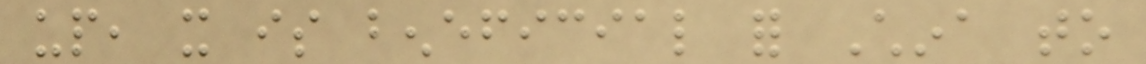up, it is beneficial for China to
